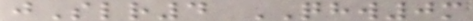jSlr4 QHW0m
